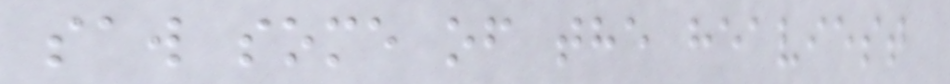saw some of the heaviest
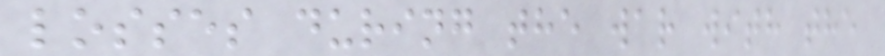losses during the war with the
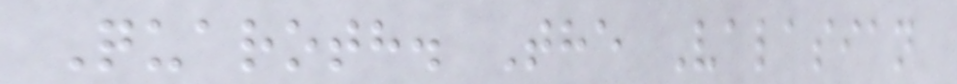Quaroth. The Valasian
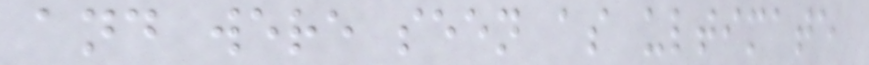and were seen as ultimate
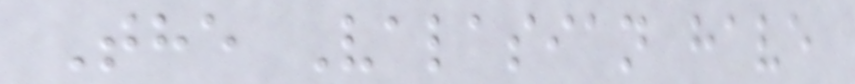The Valasian have
